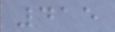415
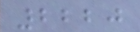2220
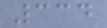334
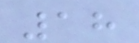18
